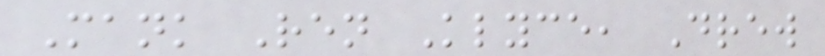Mank Ren Klyce, Drew
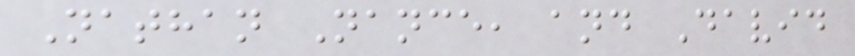Nathan Nance, and David
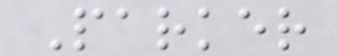Parker
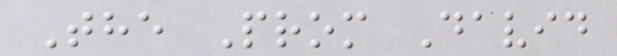The Prom David
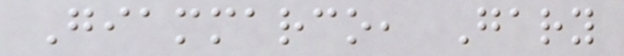Giammarco, Gary
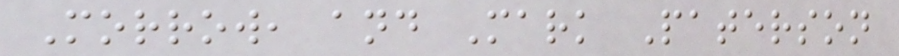Morrow, and Mark Paterson
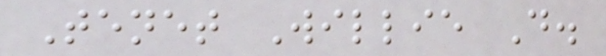Tenet Willie D.
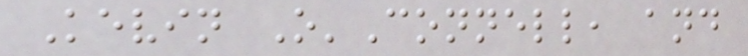Kevin O'Connell, and
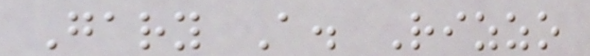Gary A. Rizzo
